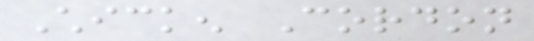Chicken Cordon
